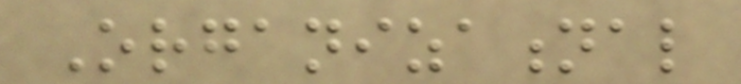Organizational
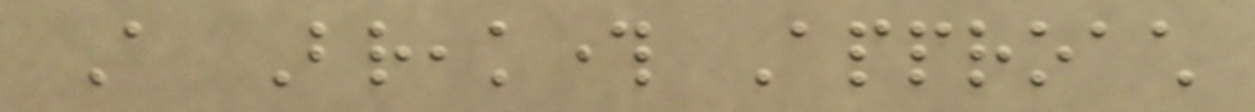A Breakthrough Approach
